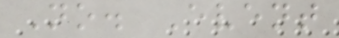No. Event
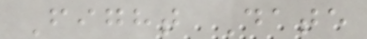Fight Date
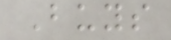Buys
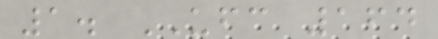1. UFC 164
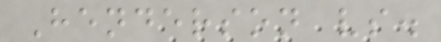Henderson vs.
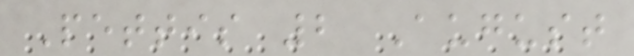Pettis 2 August
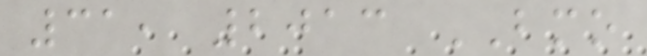31, 2013 BMO
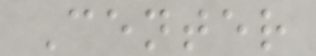Center
